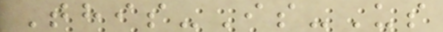This-Is-Us
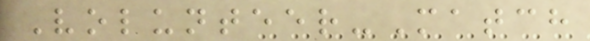Volunteer-Match
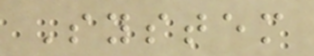System
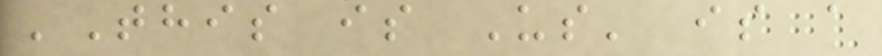'This is Us' is a
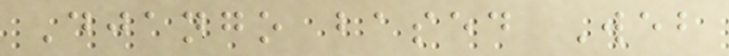Django based Web
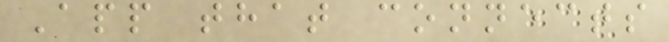App that connects
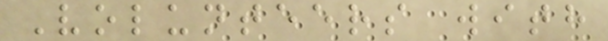Volunteers with
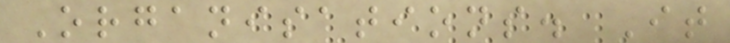Organisations. It
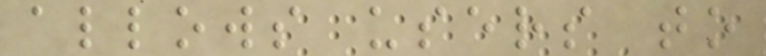allows users to
